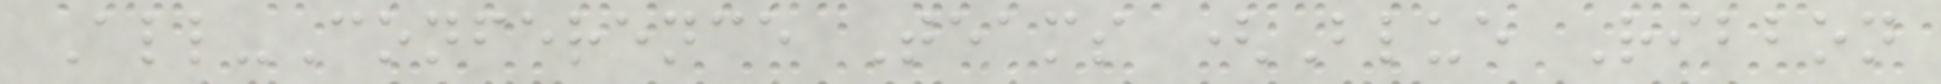All-Conference Teams (Blue Ribbon
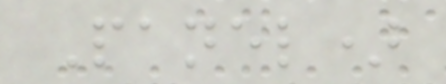Panel)
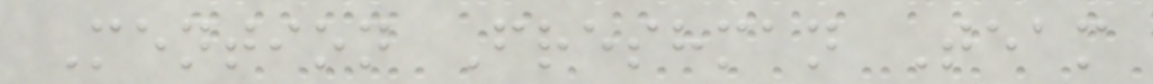Mention Freshman Team
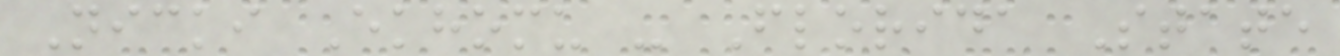Nicki Ekhomu - Florida State
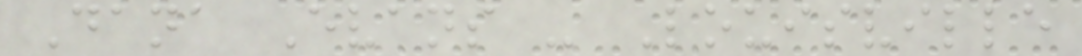Dana Evans - Louisville
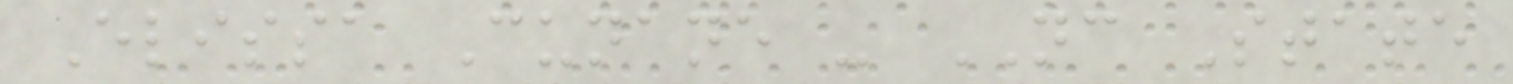Elissa Cunane - NC State
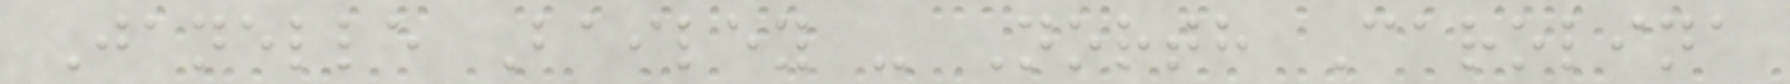Janelle Bailey - North Carolina
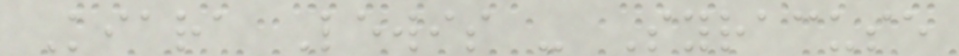Kiara Lewis - Syracuse
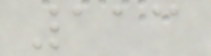113
